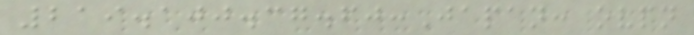219.100.37.60:Japan: ovpn
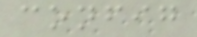config
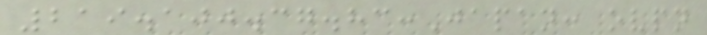219.100.37.83:Japan: ovpn
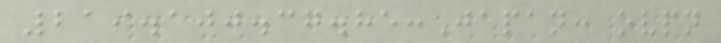219.100.37.85:Japan: ovpn
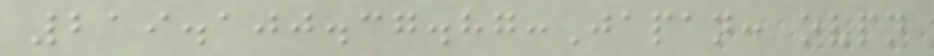219.100.37.87:Japan: ovpn
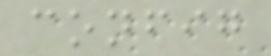config
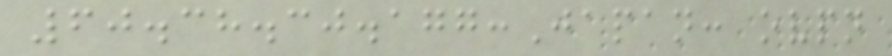60.38.30.177:Japan: ovpn
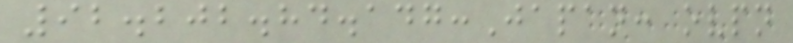92.202.84.147:Japan: ovpn
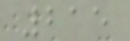215
